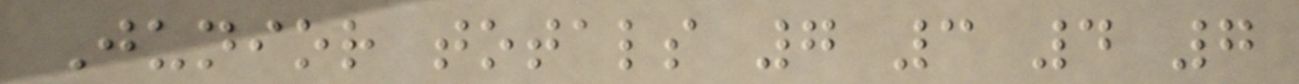Junior totals 7 3 4 7
